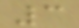3
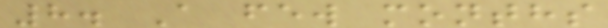8. A few months
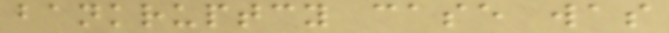bankruptcy case was
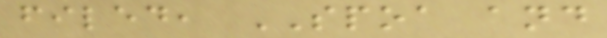filed, SPOA and
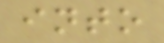into
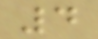4
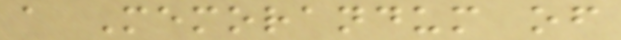a Memorandum of
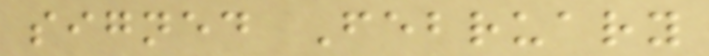signed February
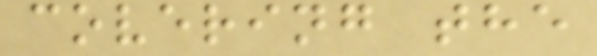covering the
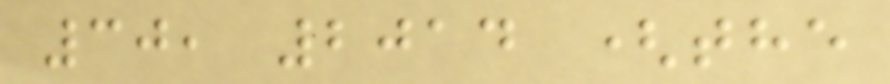30, 2014 (the
